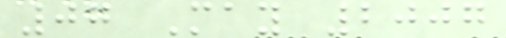07 May 2007
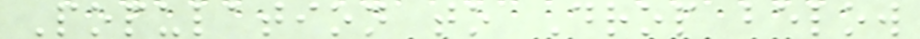Population to Drop below
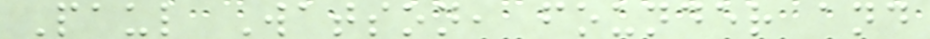Paul Watson, founder and
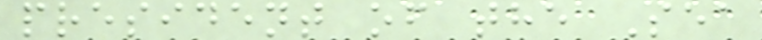president of the Sea
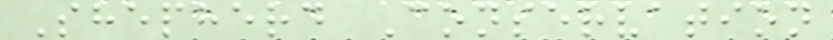Shepherd Conservation
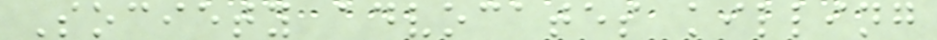Society advocates killing
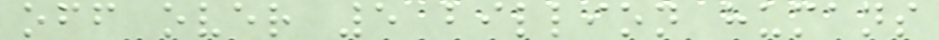off over 5 billion humans
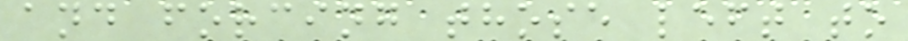and forcing those left to
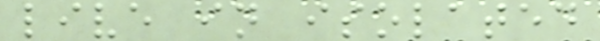live in isolated
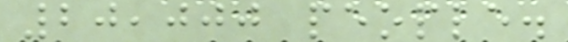20,000 people.
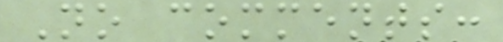No comments:
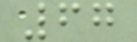67
